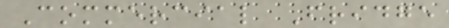Commercial Fridge
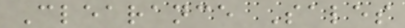Clearance Sales
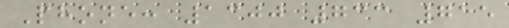Phone: 1300 733 715
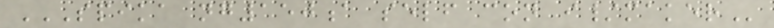SPIKA NG150A SELF CON I/MAKER
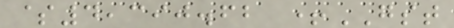$4,390.62 +GST
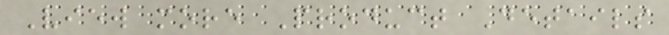View more Product Details
